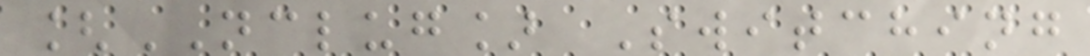[NCLUG] Switching
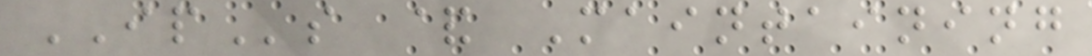IPs & Maintaining
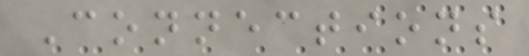Connections
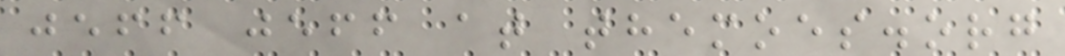jeff jeff at themoes.org
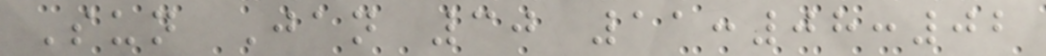Sun Jan 30 11:08:02
